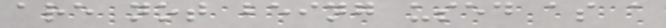are not being used as a
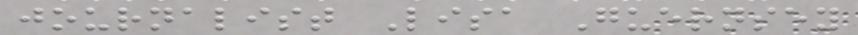journalist Lisa Guernsey
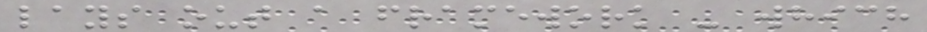lays out a framework - which
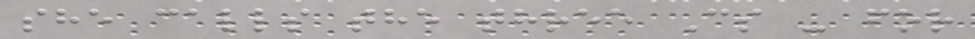she calls the three Cs - for
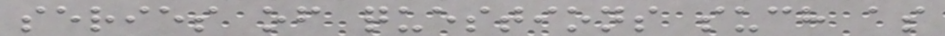series of questions such as
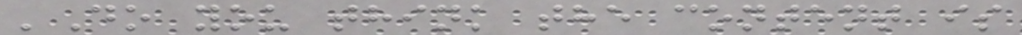'Do you think the content is
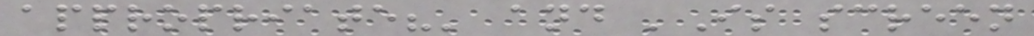appropriate?' and 'Is screen
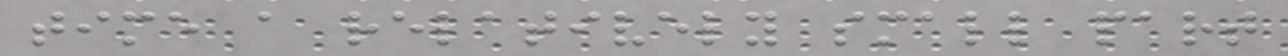time a relatively small part
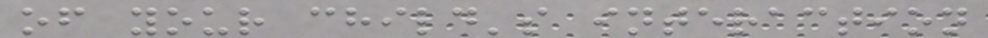of your child's interaction
